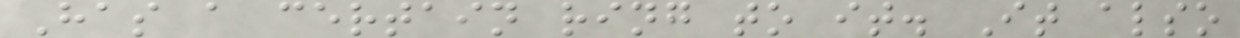Has a certain ring to it. It also
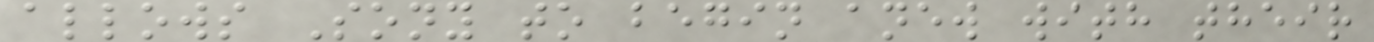allows Sony to begin anew with their
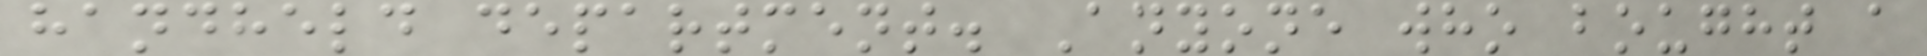handheld department. Anyone who bought a
